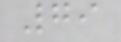79
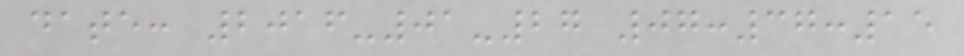date: 2016-01-27 07:37:15
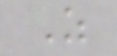Z
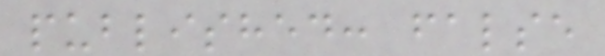published: false
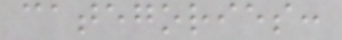categories:
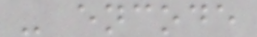- encode
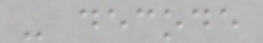- decode
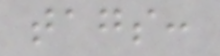tags:
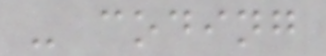- coding
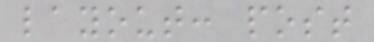layout: post
